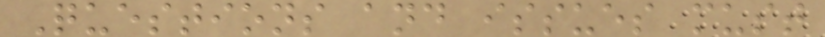Questions and issues must
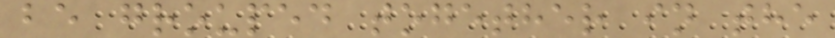be grouped together in the
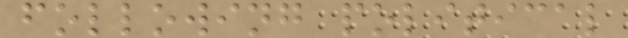following political
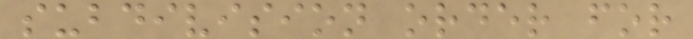subdivision order for
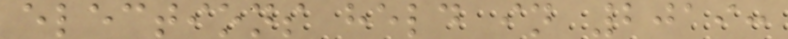elections held in 2019:
